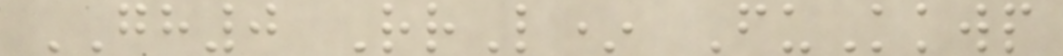GH0 RrL* FuKkwp
